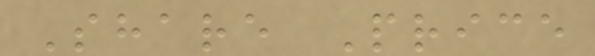Share Price
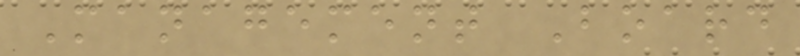Management Board
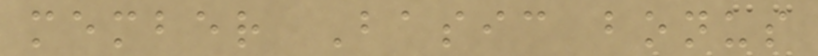member Basic bonus
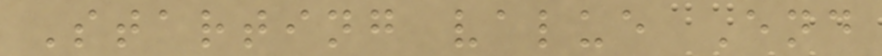Starting value End
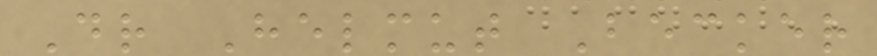Dr Helmut Becker
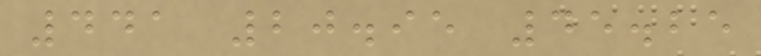441 20.95 45.25
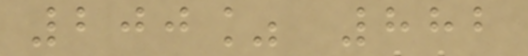200% 882
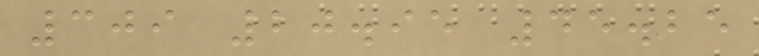309 20.95 45.25
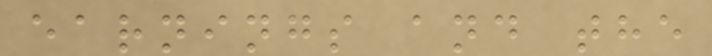earnings and the
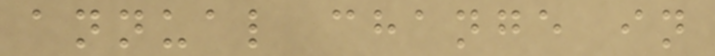annual change in
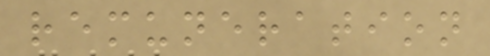remuneration
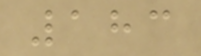183
